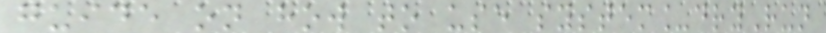guide on how to use system_dryRun
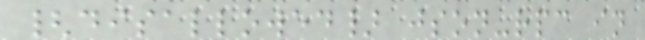{disallowed} json-rpc in
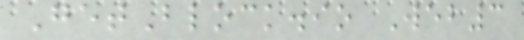GetBlock.io Web3
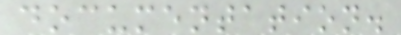documentation.
